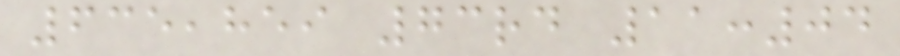635,859 73rd 11:04
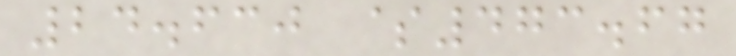24.630 $473.67
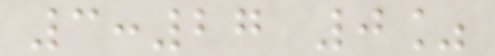3:27 0%
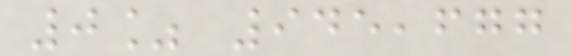0% 945,677
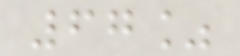67%
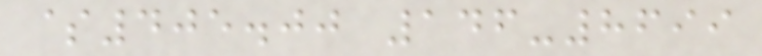$405.00 146-8699
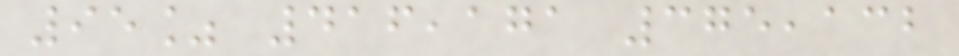95% 416,171 375,132
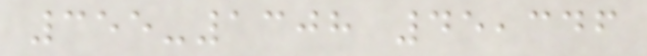355-1308 45,346
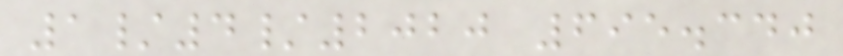1/4/2020 695.340
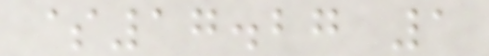$17.27 1
